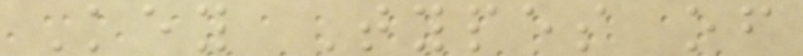Key Types of
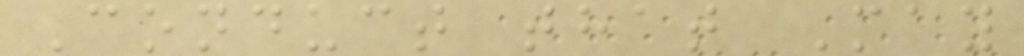Conduct that May
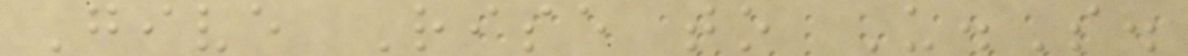Give Rise to U.S.
